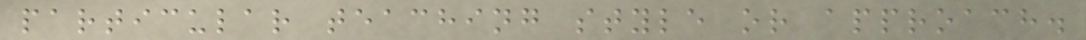particular teaching style or approach.
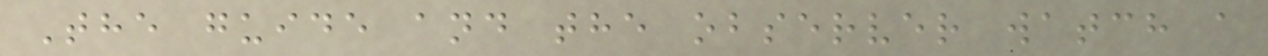The guide and the observer watch a
